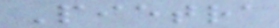Pietra
